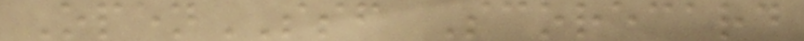OpenSSF Scorecard
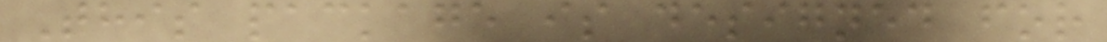This package is designed for
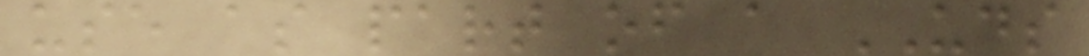use as part of a UDS
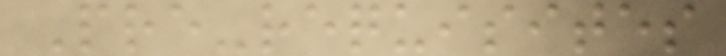Pre-requisites
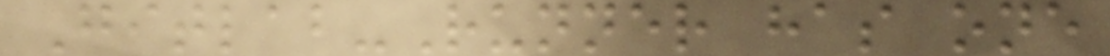Gitlab-Runner has one
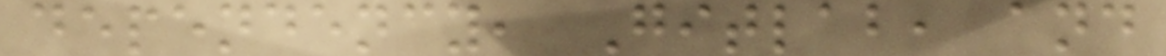dependency, Gitlab, and
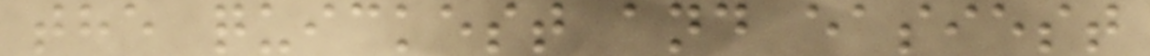the quickest and easiest
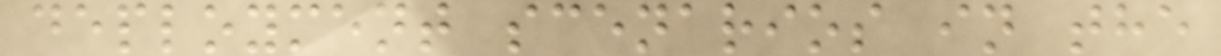deployment scenarios in the
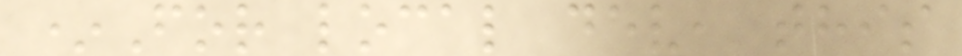*For local dev, this
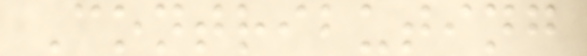Contributing
